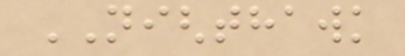NIGHTHAWK
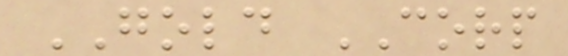GOLD CORP
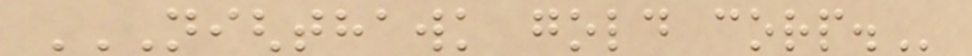NIGHTHAWK GOLD CORP.
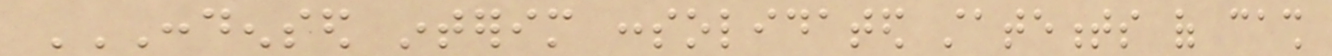CONDENSED INTERIM CONSOLIDATED STATEMENTS OF CASH
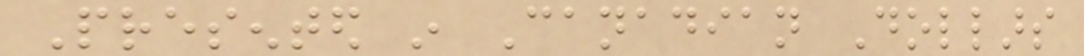Presented in Canadian Dollars
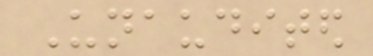Unaudited
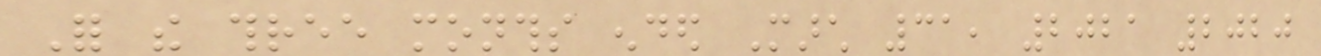For the three months ended March 31, 2021 2020
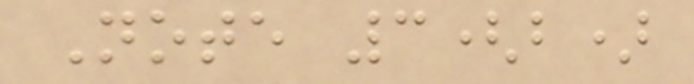Note 3(b)
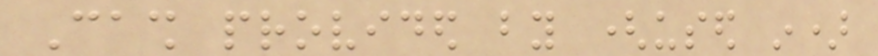Cash provided by (used in)
